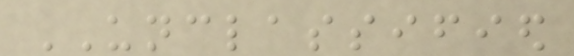UNCLASSIFIED
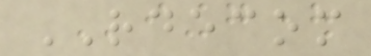RDECOM
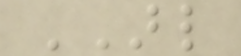ARL
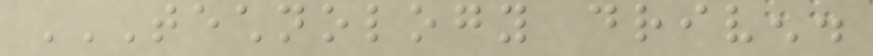TECHNOLOGY DRIVEN.
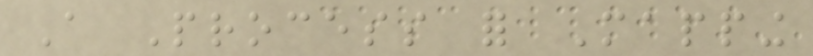A Process for Mapping
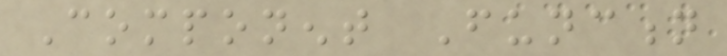Component Function
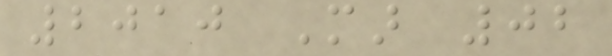2010 Mar 02
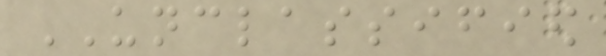UNCLASSIFIED
